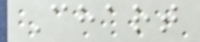Chart
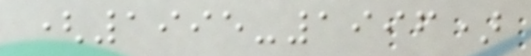(1995-1996)
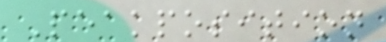Peakposition
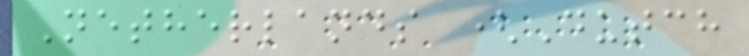Netherlands (Dutch
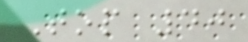Top 40
